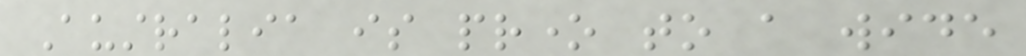Australia is prone to a wide
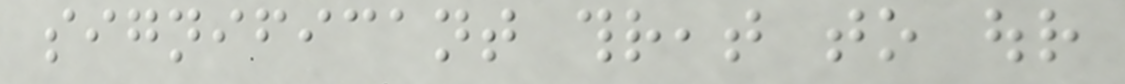significant threat to our
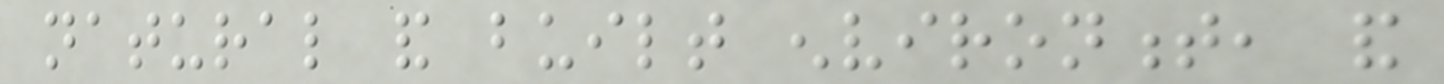natural and built environment, and
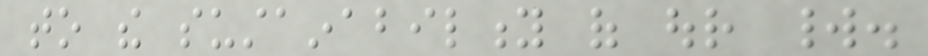to the sustainability of our world.
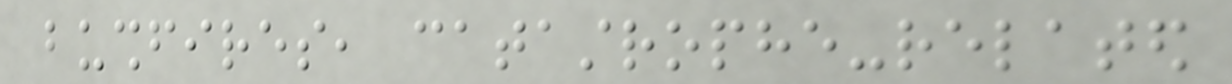bushfires, catastrophe-related
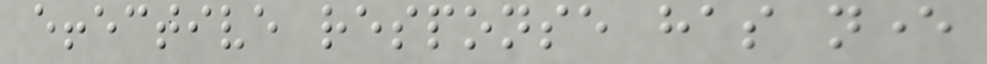effective response has never
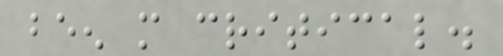been more critical.
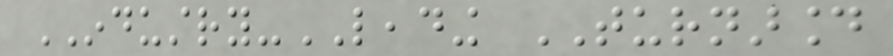INDUSTRY-LEADING TURNAROUND
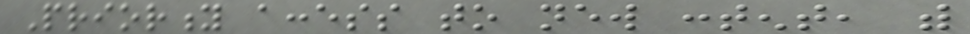Priority access to new content, with
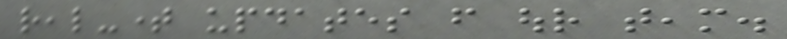real-time updates from our team.
